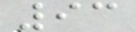93
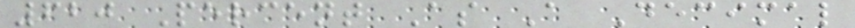620 Percent As A Decimal
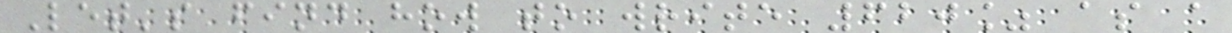Let's find how to write 620% as a
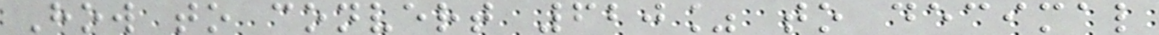How to convert 620% to decimal
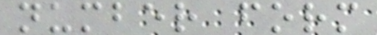number form
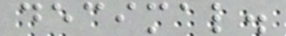decimal.
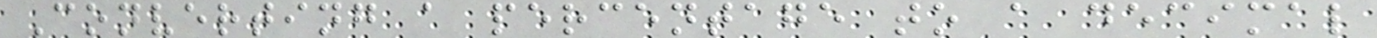Converting a percentage to a decimal
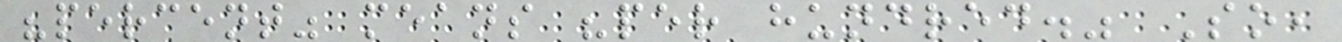"percent" means "per hundred." So,
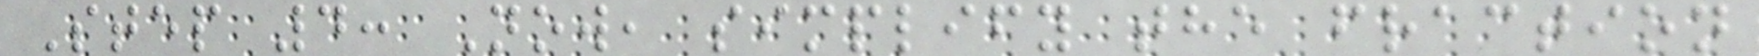Step 4: Now, simplify the fraction
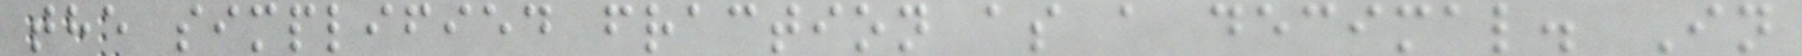the simplified fraction as a decimal. In
